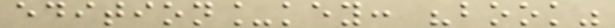edition_key: "book"
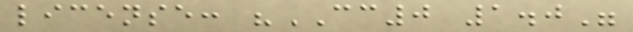license: "CC0 1.0"
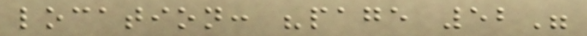location: "page 52"
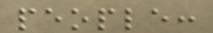people:
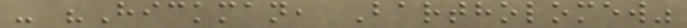- "Hickman, Bartholomew"
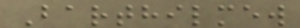Barthilmew
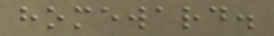homeward.
